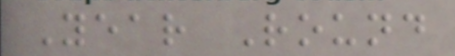Year Round
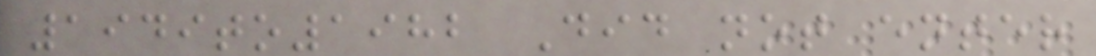1949to1982 Did not enter
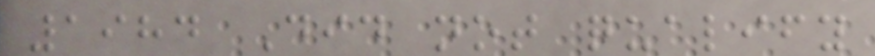1984 Did not qualify
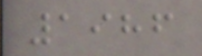1986
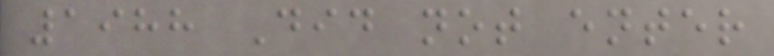1988 Did not enter
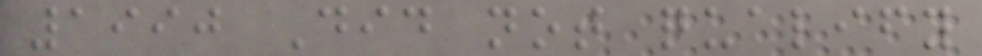1990 Did not qualify
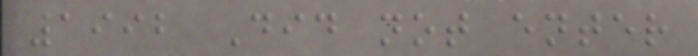1992 Did not enter
